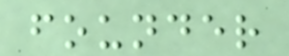founder
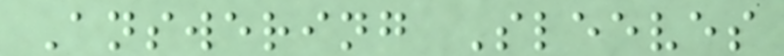Answering Sleeves
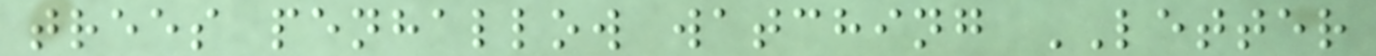trees penhallow watching LETTER
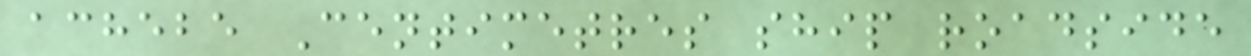achebe Centimetres ship roadside
